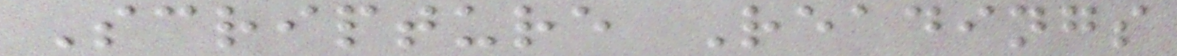Scripture Readings
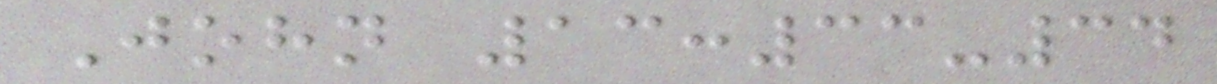John 13:33-34
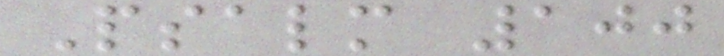Psalm 100
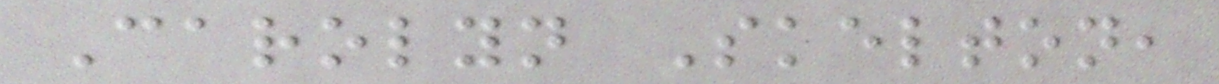Carolyn Skelton,
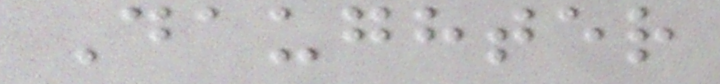Daughter
